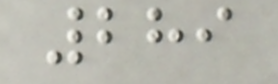289
